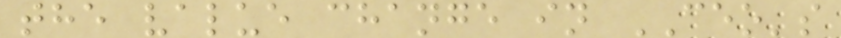the value change in CEO's
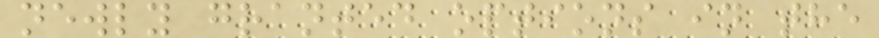newly granted options in the
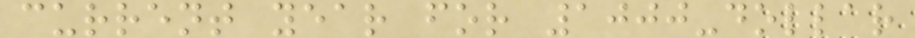current year for 1000-dollar
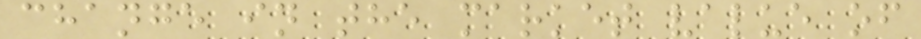change in the market value of
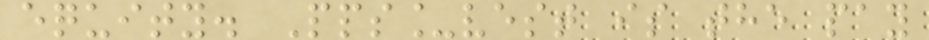equity. Pps_vest is the pay
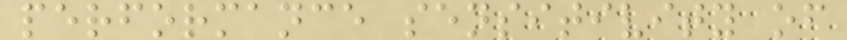performance sensitivity of
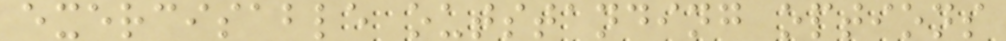exercisable outstanding options
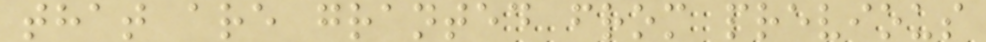that are granted from previous
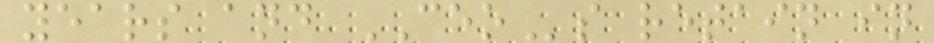years and CEOs retain in
